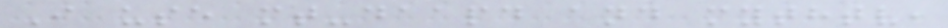I use mt-daapd and mythtv,
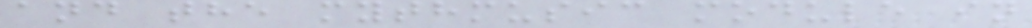and the mythmusic module in
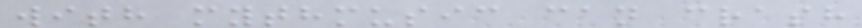with mythmusic can crash
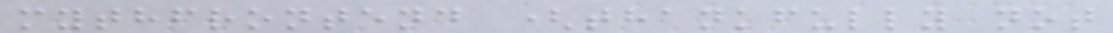mythfrontend (thankfully not
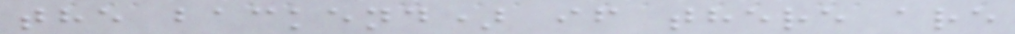the backend) if there are
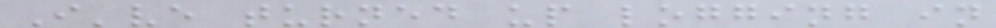I've turned up logging in
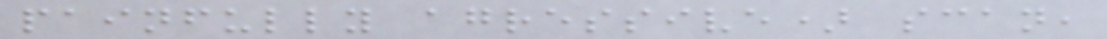painfully agressive) scan,
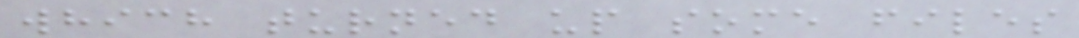which turned up some files
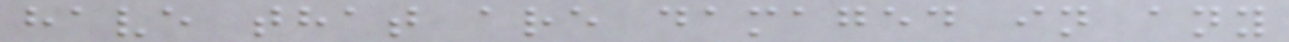have that are damaged in any
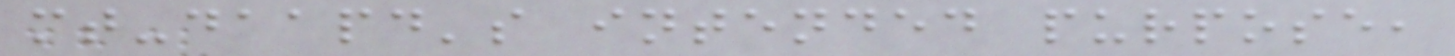mt-daapd's intended purpose,
